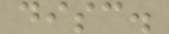disc.
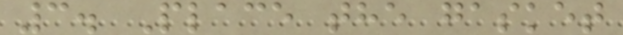3. Place the gasket
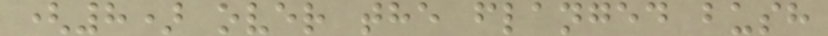(8) over the flanged bush
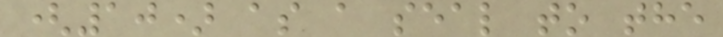(10) as a seal to the
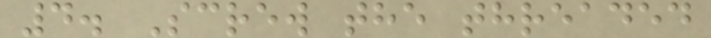4. Screw the threaded
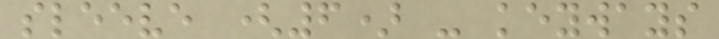sleeve (6) - keyways
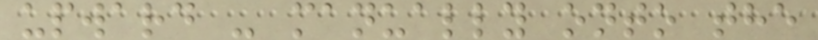upward - manually onto the
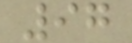97
